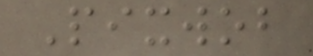Pixwob
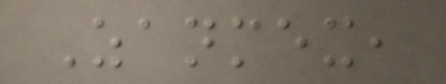Zanmex,
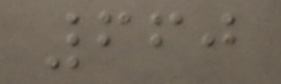660
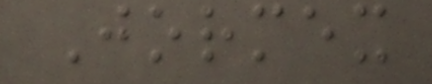Jormex
